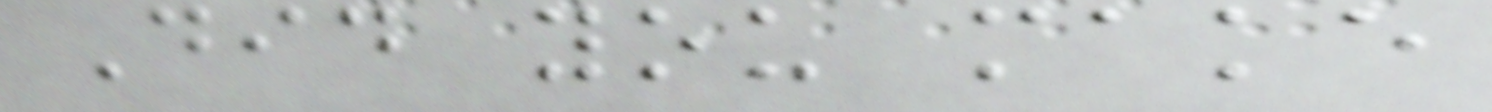Did you make
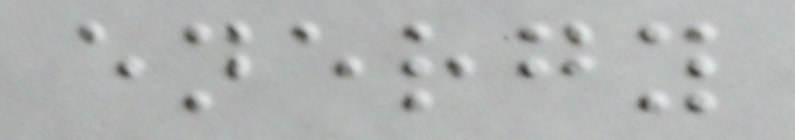energy
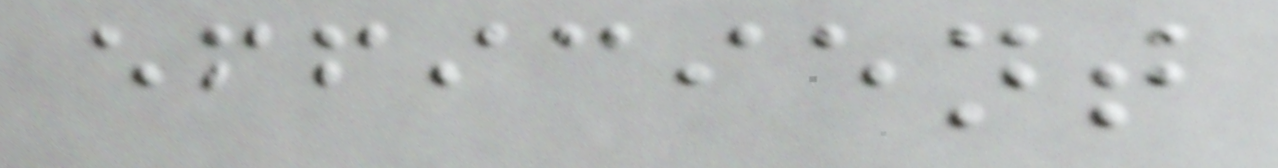efficient
